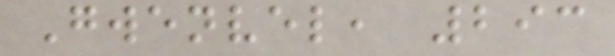Gwenvel, 293
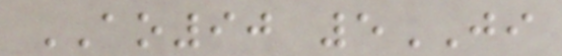AO90 5JI
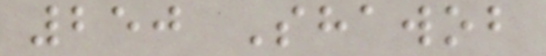250 Shawob
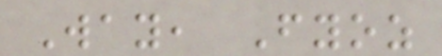Way, Fyoz
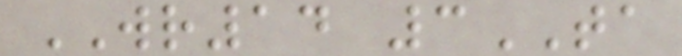WR14 3TA
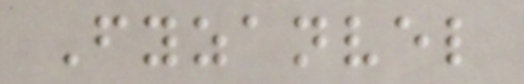Fyzanvel
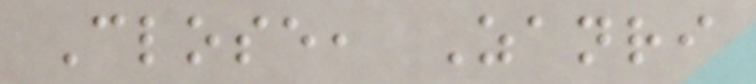Close, Zanri
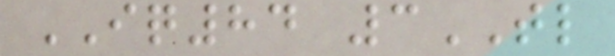IQ84 3TL
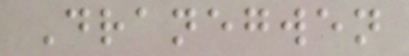Dranegwen
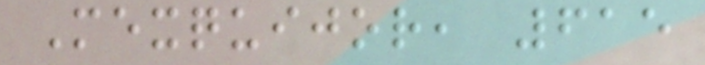Mexquijor, 615
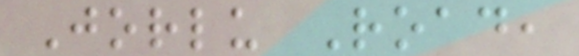Jorlu Road,
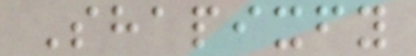Shapixfy
